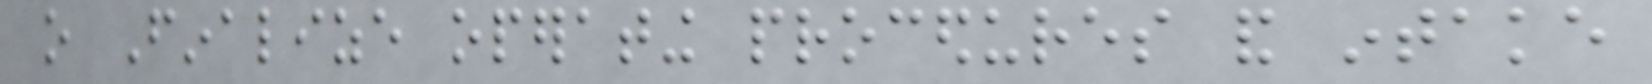o Finalize operating procedures and intake
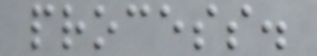process.
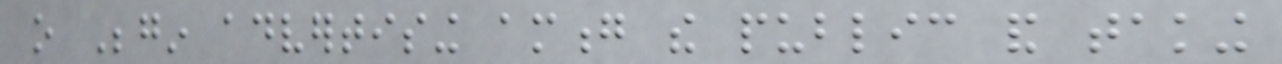o Begin advertising among the public and taking
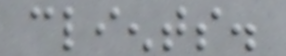clients.
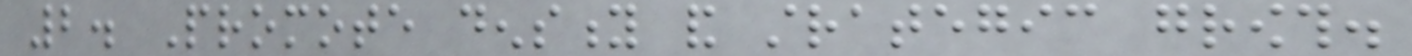2. Promote density and strategic growth.
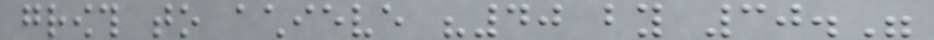growth to achieve "40 by 30."
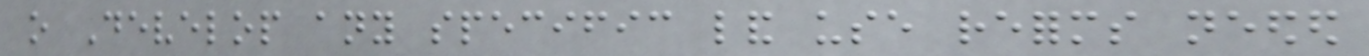o Develop any specific land use reforms needed
